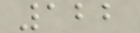122
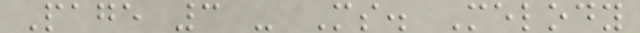Page 3 - Ms. Melody
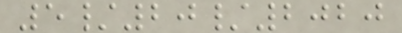5/20/2020
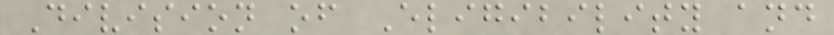Division of Eligibility and
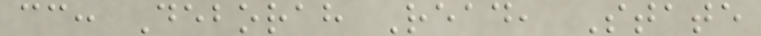cc: Deborah Read, State
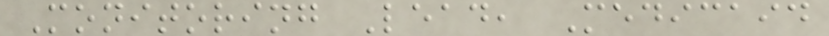Monitoring Lead, Medicaid
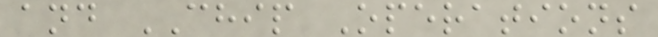and CHIP Operations
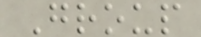Group
